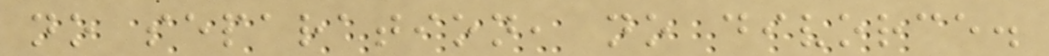no separation, no divorce.
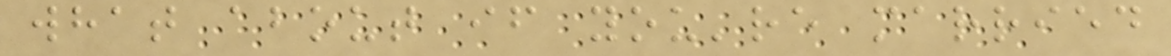what about if you're married
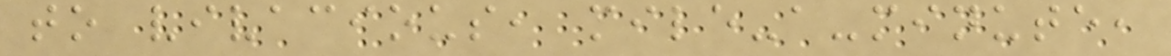to vivacious, mile-a-minute,
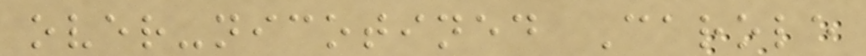over-nicotined Carole
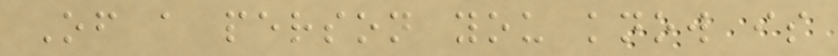Of a person you know is
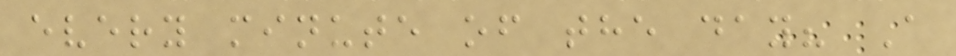every minute of the day? A
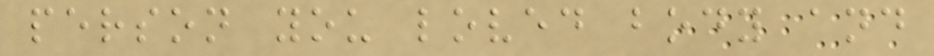person you loved body and
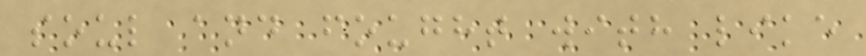soul and fought with like
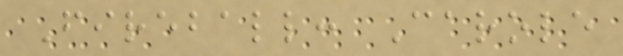Fireball: Carole
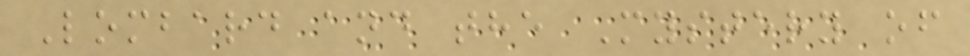Lombard and the Mystery of
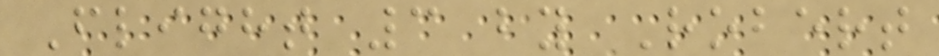Flight 3 by Robert
